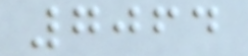7064
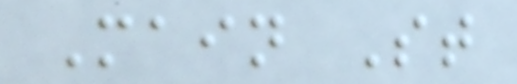Main St
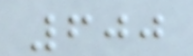600
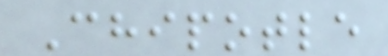Chipotle
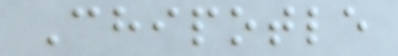Chipotle
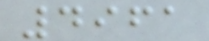4961
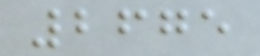2675
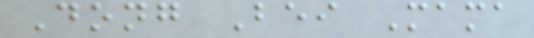Dong Bei Mama
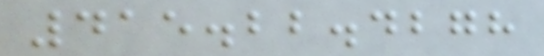415.22.4278
